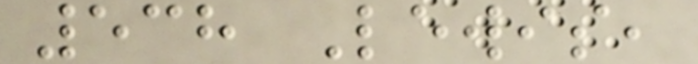538 Lewis,
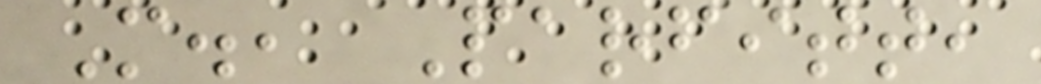M., Parfitt,
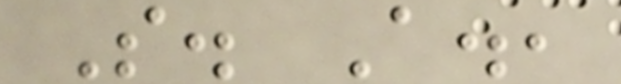S. A.,
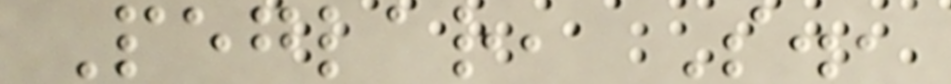Peglar, S.,
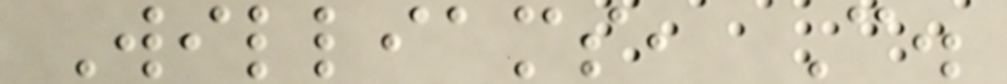Williams, C.
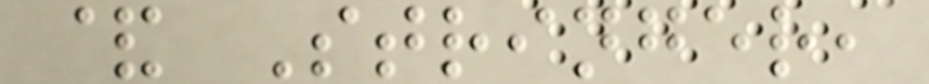& Stringer,
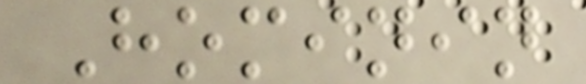Hominin
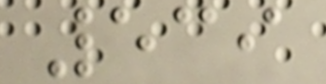539
